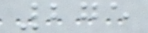275
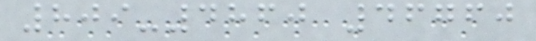809-4860 46760
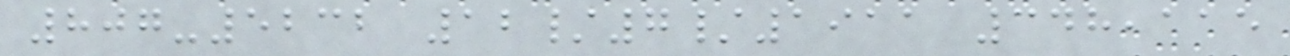807-5232 12/7/1911 348,115
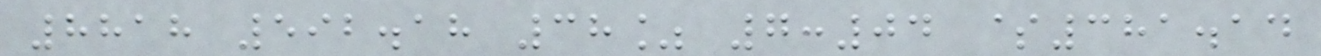8818 592.18 38% 7:04 $381.14
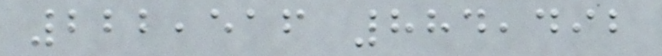222,516 884,492
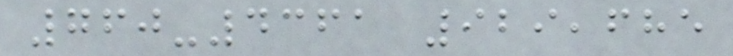760-4361 929,685
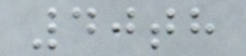40th
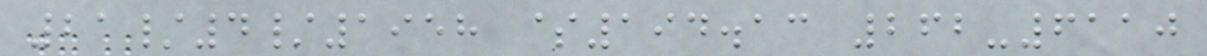21/4/1958 $194.13 262-6110
